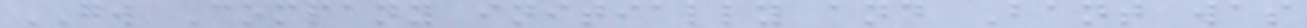GW Company initially and Bant was
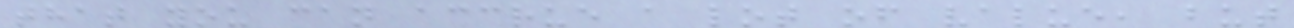that you can accrue a lot of value, but
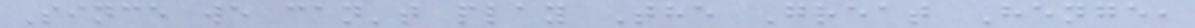Since we can't play The Great Henge,
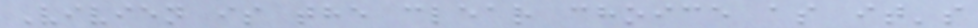Vivien is the clear choice as it's
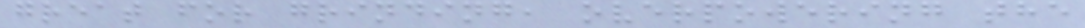great for grinding, overpowering the
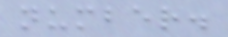number.
